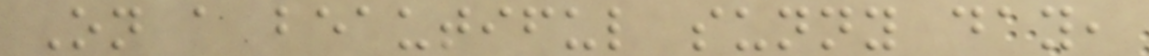On a beautiful sunny day,
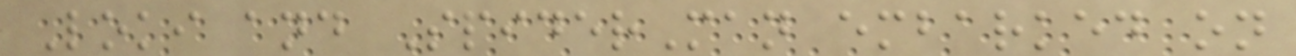Loki and SpiderMan embarked on
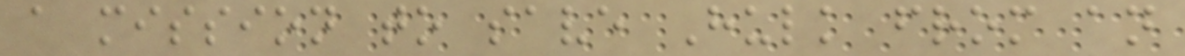a mission to save Hulk from an
